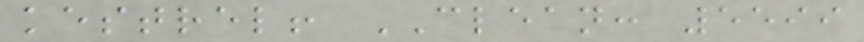kestrel! CLEAN: 5599
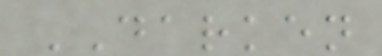DARKEN
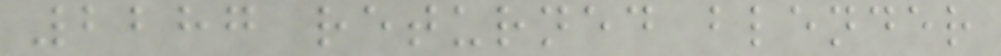2287 returned blender
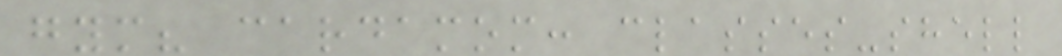gym? cardamom: classes-shell
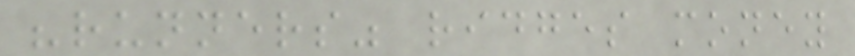"runners" ridges money
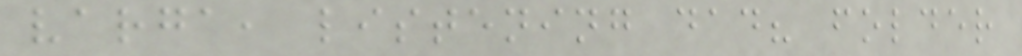varga, listening dad? folder
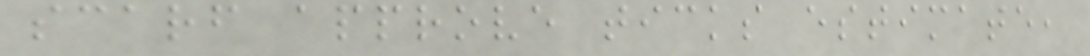scarf approve ticks estimate,
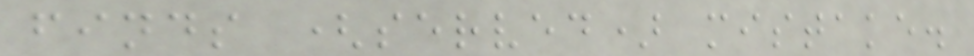finds (served) mistake.
